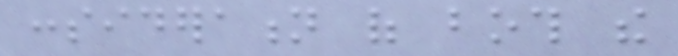consideration of both the
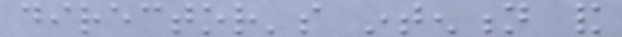director's intention and
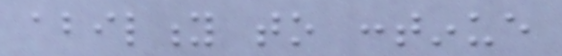ability to continue
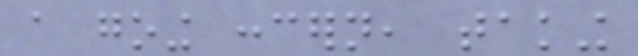a going concern, taking
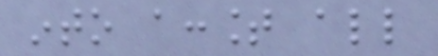into account all
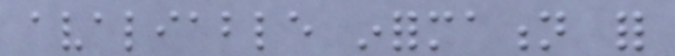avaliable information for
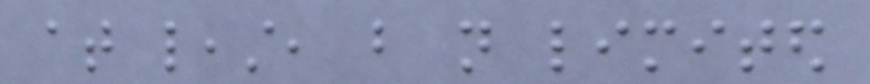at least, but not limited
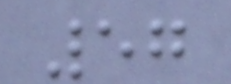57
